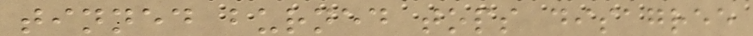tinned burned tops disagree
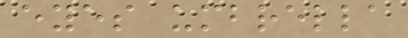eyes umbrella
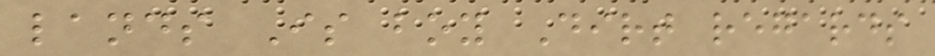lands Is boy Dirt regards
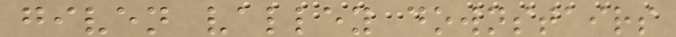given valley downstairs
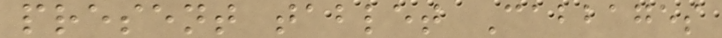present tablet Cabbages
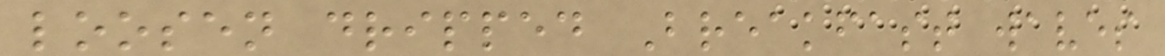loosen dripped Breakfast waves
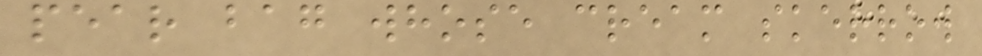pear bag whose cream skerrow
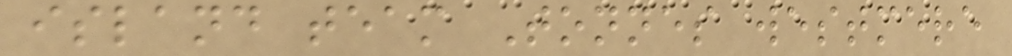island team Tonnes westmere
